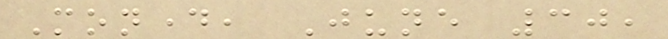Monday, June 30,
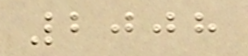2008
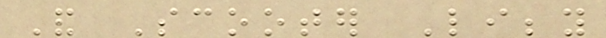And Scooter Libby
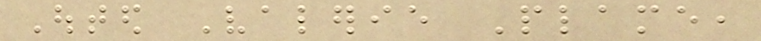Outed Valerie Plame,
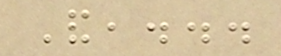And,...
